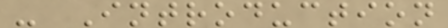- Introduction
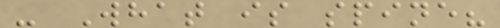- What is spine?
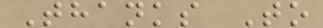Thanks To
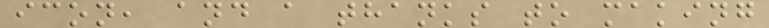icon, and a thanks to making
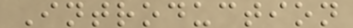Introduction
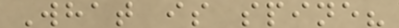What is spine?
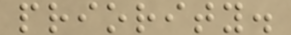priority.
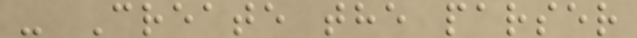- Create the parser
